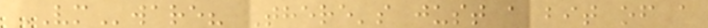VMware? There's just a bit of a
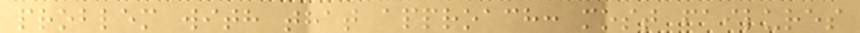problem with that approach: most failures
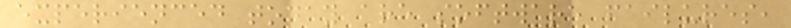experienced today are software failures,
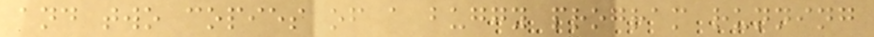and two copies of a buggy program running
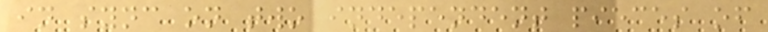in sync on two independent pieces of
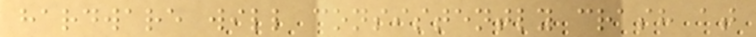hardware will consistently crash at
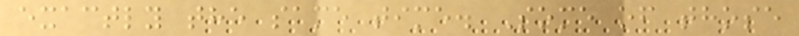exactly the same time. Some of those
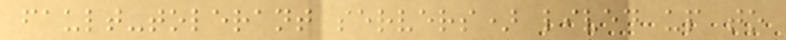fault-tolerant servers) lived up to
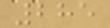285
